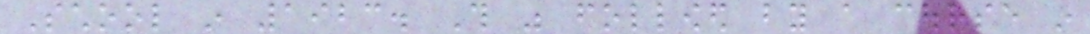School in 1923. This was followed by a course in
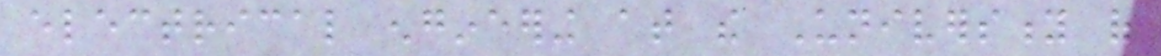electrical engineering at the University of
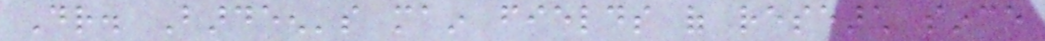Dr. Bardeen's main fields of research since
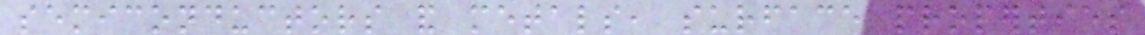semiconductors and metals, surface properties
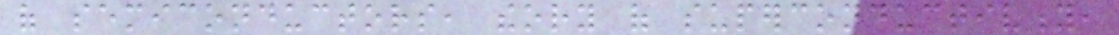of semiconductors, theory of superconductivity,
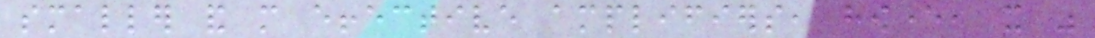smaller and more effective amplifiers, however, it was
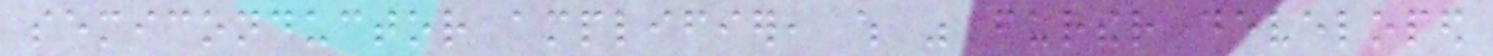semiconductor amplifier, which was further developed
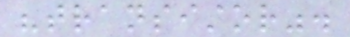"transistor".
